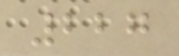227
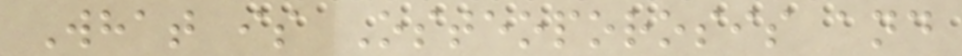What is Osteoporosis and
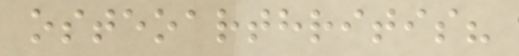osteoarthritis?
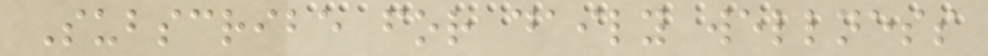Subscribe for daily wellness
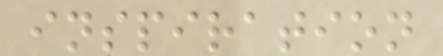inspiration
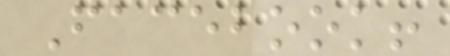Facebook!
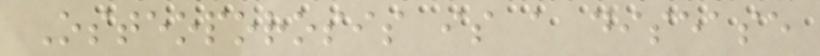Osteoporosis is a disease
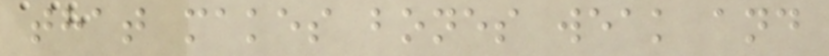that makes bones weak and
